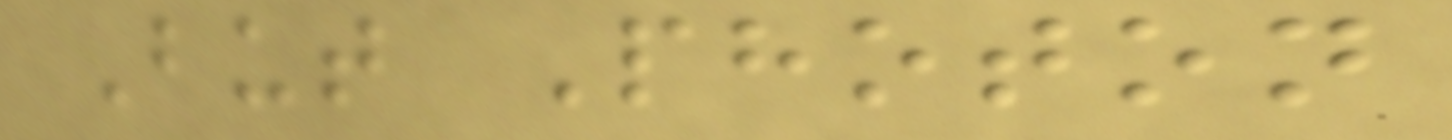But Photon
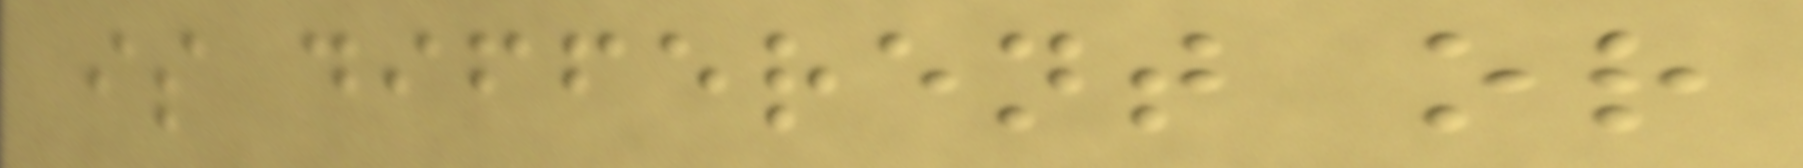is different or
